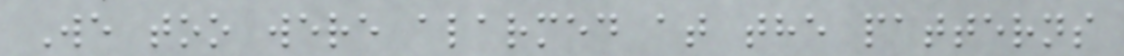We too were alarmed at the patterns
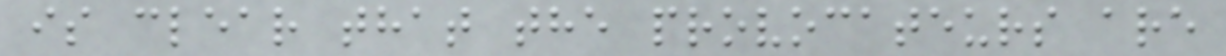is clear that the provocateurs are
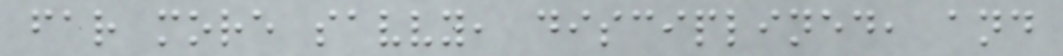far more savvy, disciplined, and
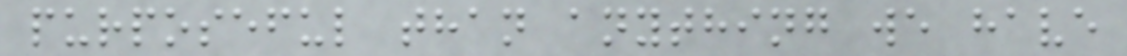purposeful than anything we have
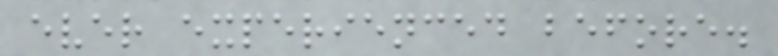ever experienced before.
